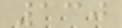130
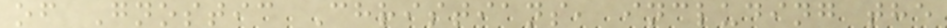of Gnostic Christians, including the
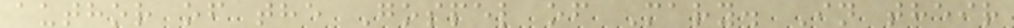author of the Gospel of Mary. In their
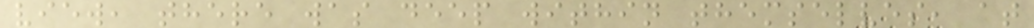view, there was deep within themselves, at
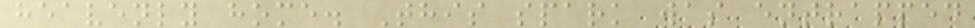heavenly home. This spark was entrapped
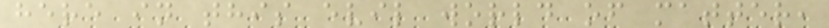here in this evil world of matter,
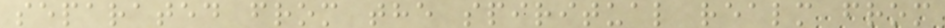separated from the spiritual realm from
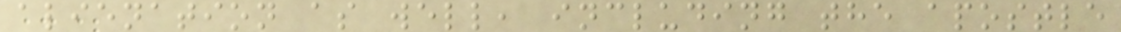alienation as well, including the apostle
